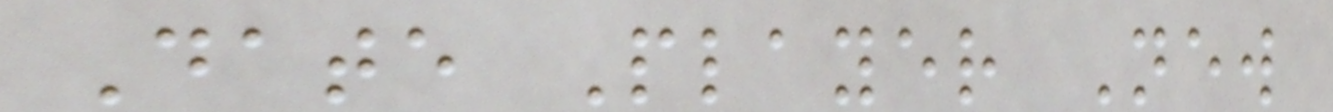Date Player New
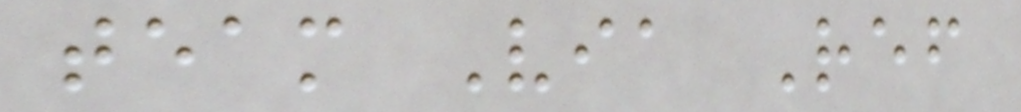team Via Ref
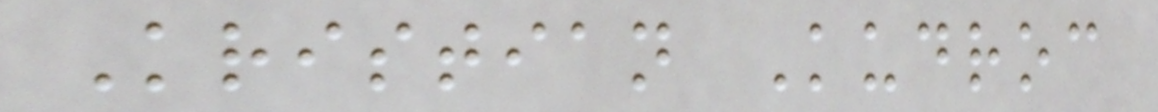Kristian Kudroc
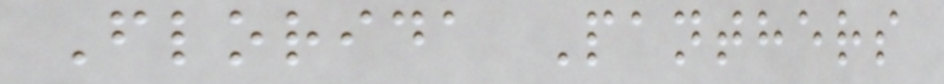Florida Panthers
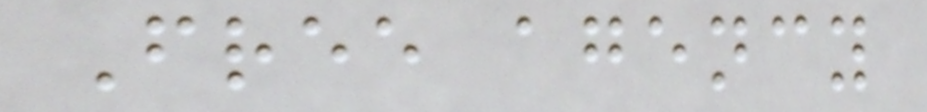Free agency
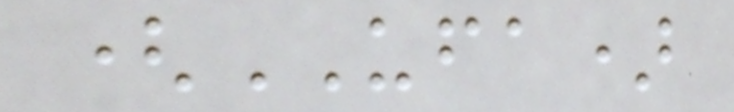(UFA)
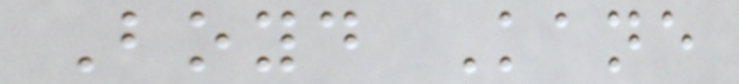Boyd Kane
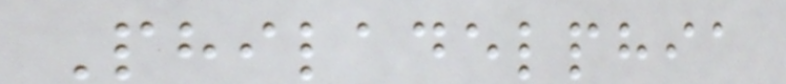Philadelphia
